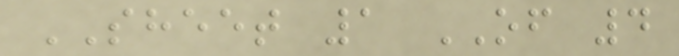SHEET 1 OF 4
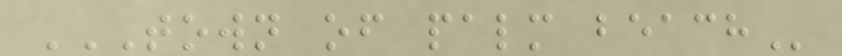TOWN OF PALM BEACH
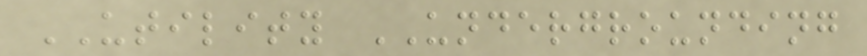UTILITY UNDERGROUNDING
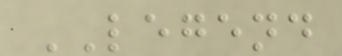LEGEND
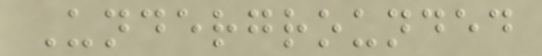Undergrounded
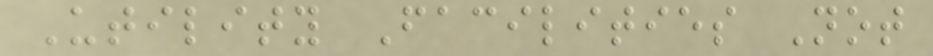Utility Facilities Not
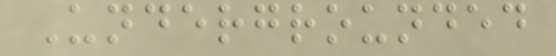Undergrounded
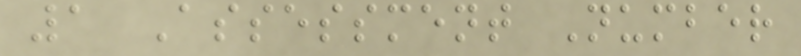1 Assessment Number
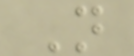N
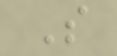S
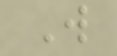W
